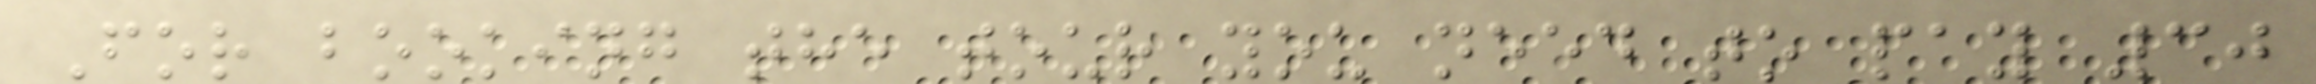For booking the tour you need to pay 30
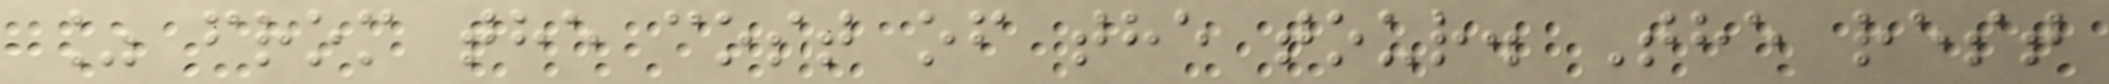% from the cost of the tour. The rest
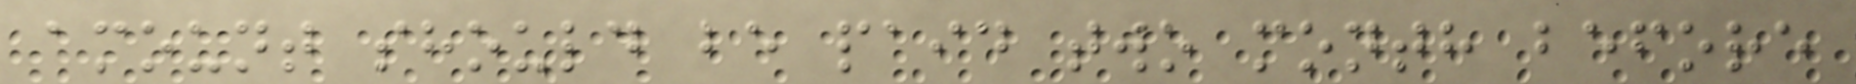amount should be paid two month before
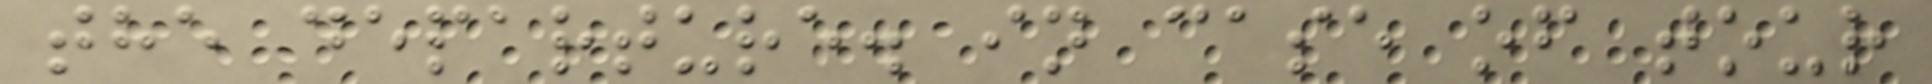the departure. in case of tour
